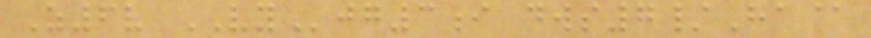Z6v VYjg3i dws7/Ha@
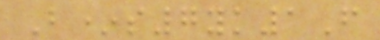B*s7yk1F
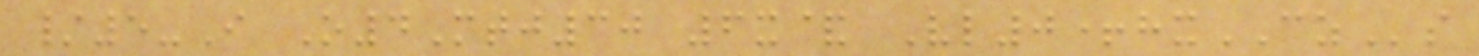/5-I O4Mtj30 6x& Vl0+hxCZs
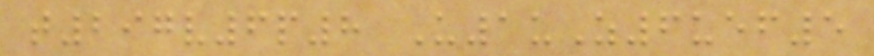t297v6p8 U1uZ6uef5
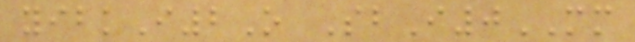yibkI2O SbI0MM
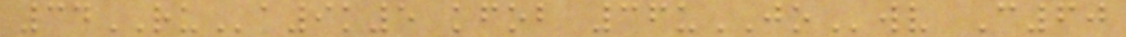34RUa9k5 kfob 36uJOwv C60
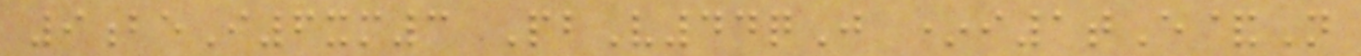9beI6xm3 PbV44qJ *i1tE&N
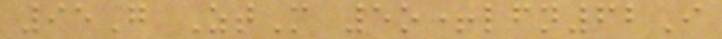95G ZtM 5o+lfn62I
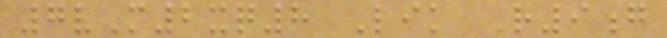7vM2xq8 Lik R9g
